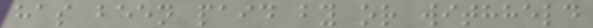has been paid by or withheld
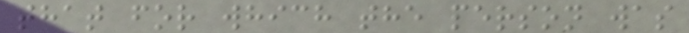that for which the person was
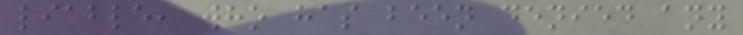liable, who has been denied any
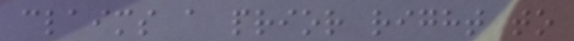claims a prior right to
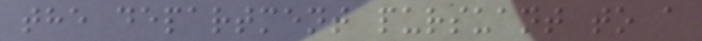the department pursuant to a
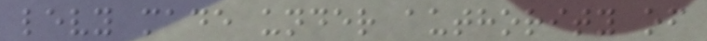levy made under authority of
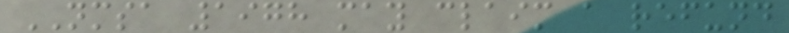NMSA 1978 may claim a refund
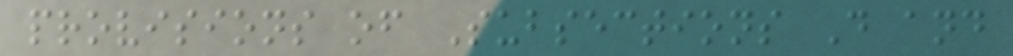provisions of Subsections D and
